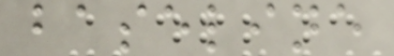baseline
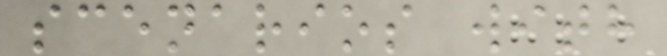scenarios with
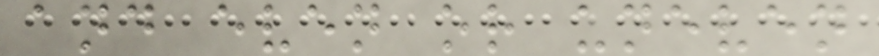and even or uneven
